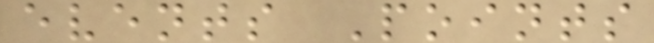events Points
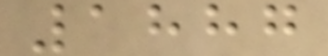1887
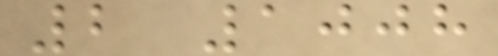2 1008
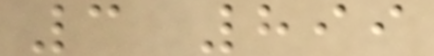3 899
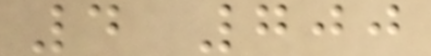4 700
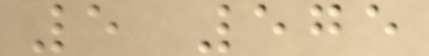5 575
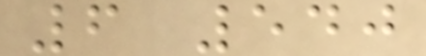6 540
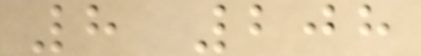8 208
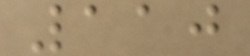110
